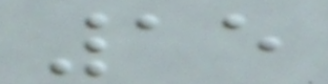15
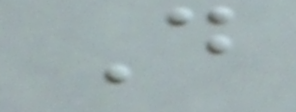D
